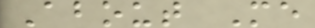About Me
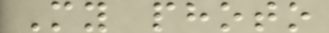My photo
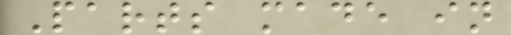Parts made in
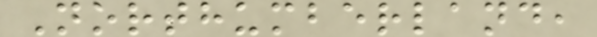Northumberland,
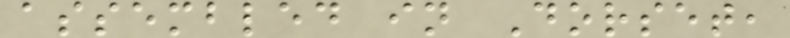assembled in Dorset,
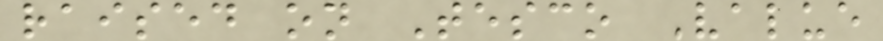raised on Tesco Value
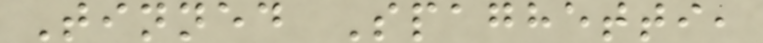Tinned Spaghetti,
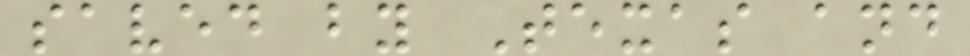saved by Texas and
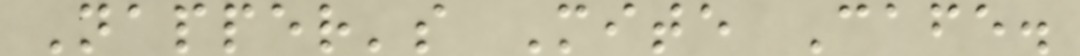Napper's Mite Cafe.
